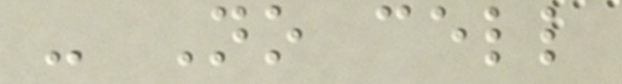- No cell
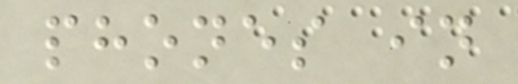phones in
